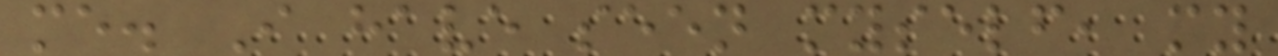me. I have seen myself, my
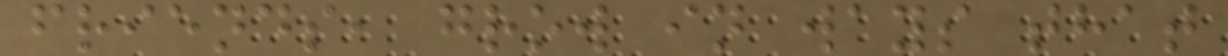friends, grow in ways that
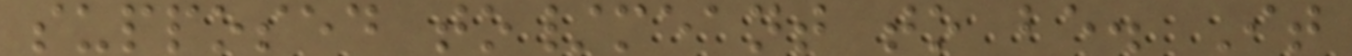supposed to/meant to be. It
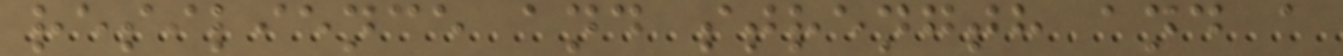resilience and strength and a
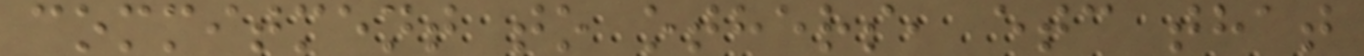commitment to others, etc that
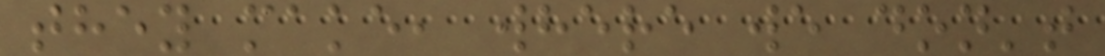they make, where we don't
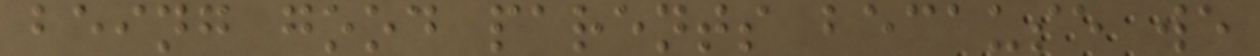being good parents because we
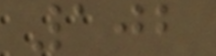102
